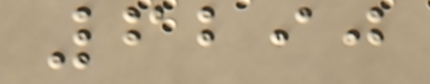6290
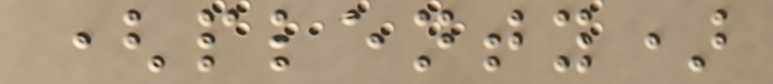(plenty)
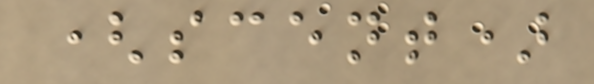(scent)
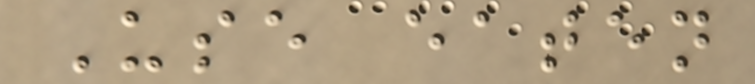Use eaten
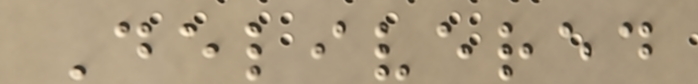Delivered
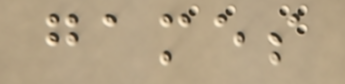games
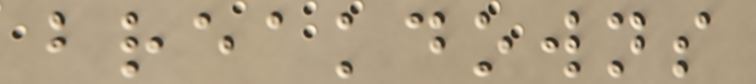breakdowns
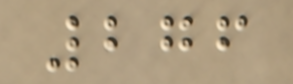276
